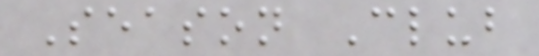Season Club
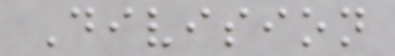Division
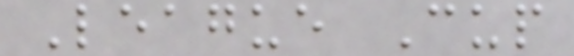League Cup
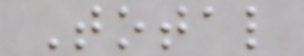Total
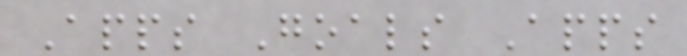Apps Goals Apps
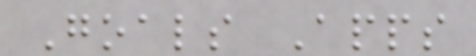Goals Apps
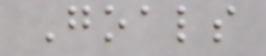Goals
